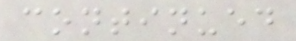continued
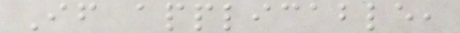If applicable,
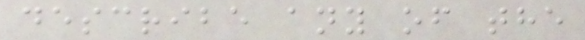describe any of the
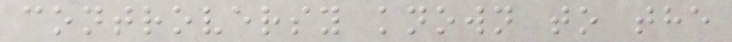controversy known to the
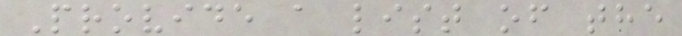Provide a list of the
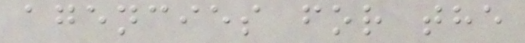agencies for the
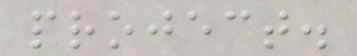project.
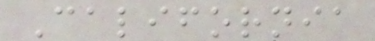California
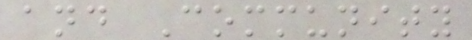and Community
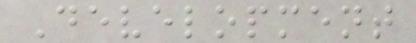Development
